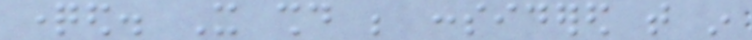questioned. It should be considered that in
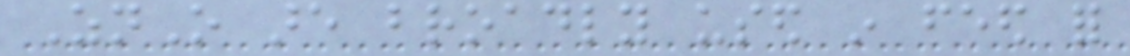ZnO are broadly used in feed for
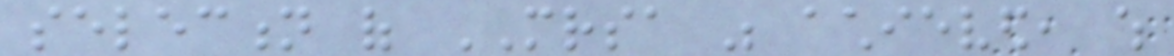selection of MRSA was achieved, which
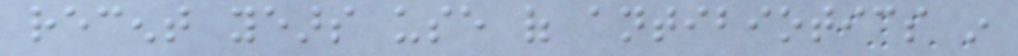recent years use of antibiotics in
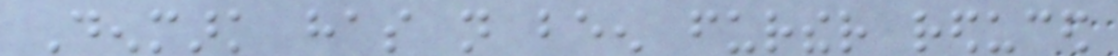Denmark has not been further reduced
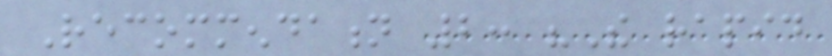Recommendation 2: "The rapid
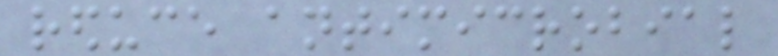reduce antimicrobial
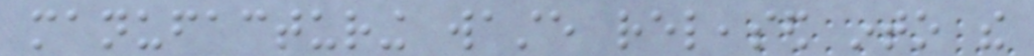manufacturing waste released into the
